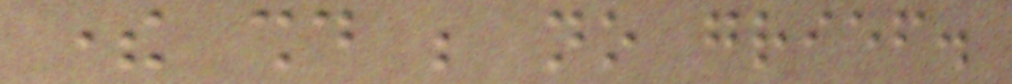there should be no grief.
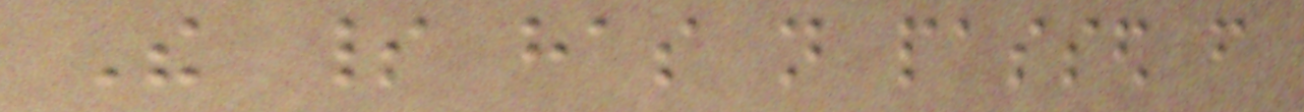The spirit has not passed from
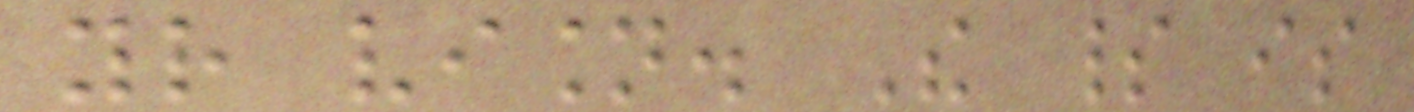your vision. The spirit is
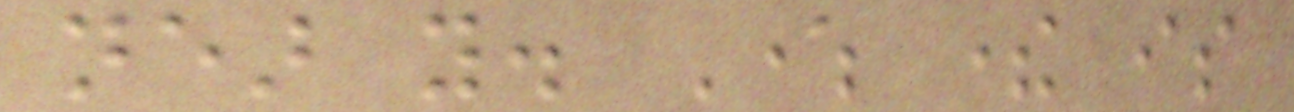near you. Where there is
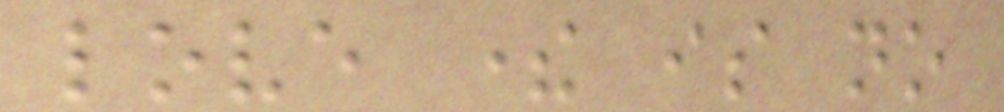love there is no
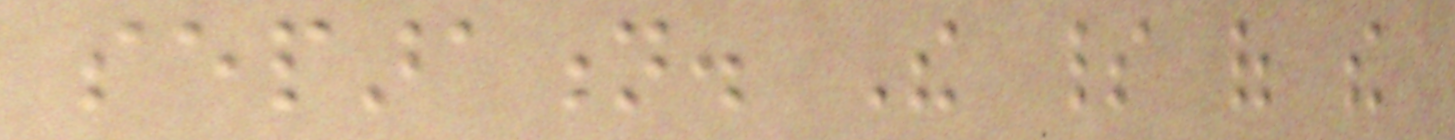separation. The spirit of the
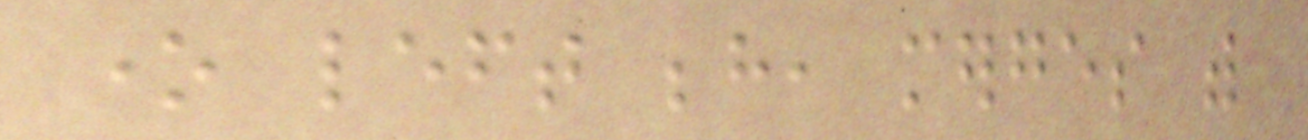one left behind, merges with
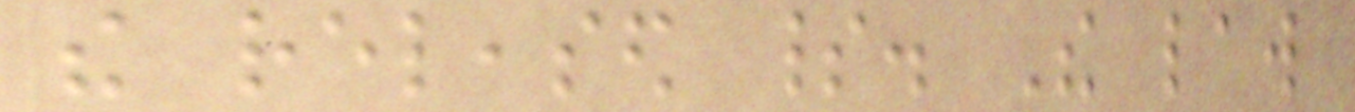the released spirit. The law
